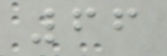66
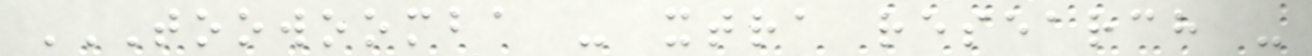TOOWOOMBA - XTRA RESEARCH -
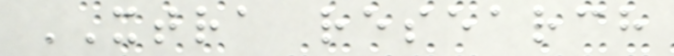XTRA research
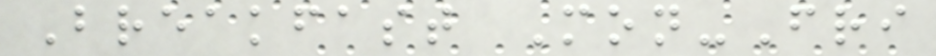Breakfast Mon-Fri
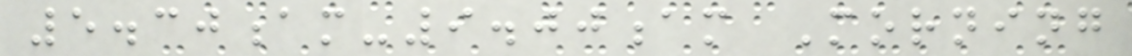5.30am-9.00am Morning
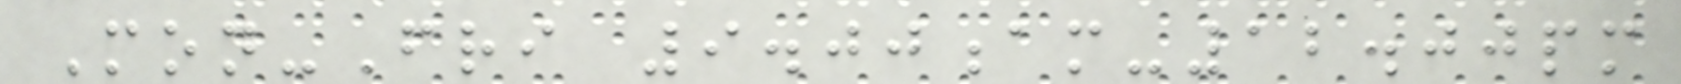Mon-Fri 9.00am-12.00pm
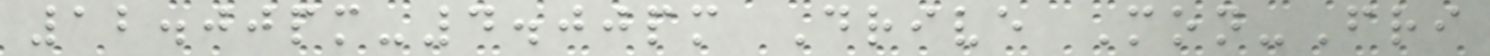12.00pm-4.00pm Drive Mon-Fri
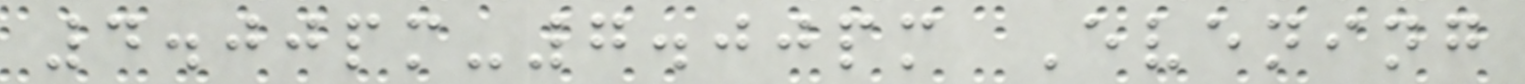4.00pm-7.00pm Evening
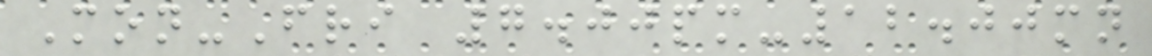Mon-Fri 7.00pm-12.00mn
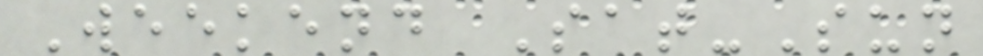Weekend Sat-Sun
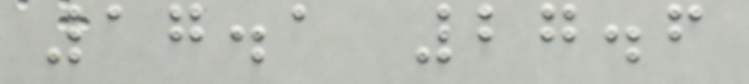17.1 27.6
